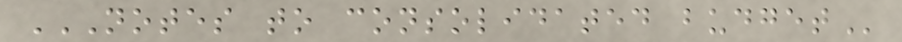NOTES TO CONSOLIDATED BUDGET
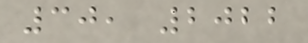30, 2022
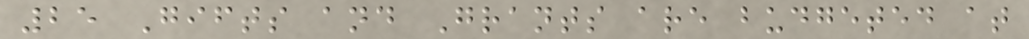25 Gifts and Grants are budgeted at
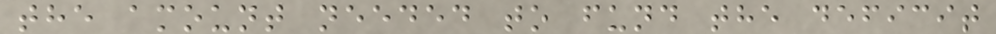the amount needed to fund the deficit
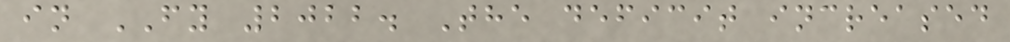in FY 2022. The deficit increased
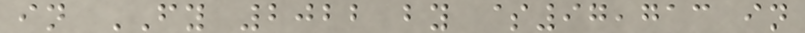in FY 2022 by $97,713 in
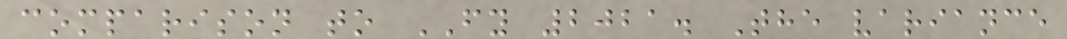comparison to FY 2021. The variance
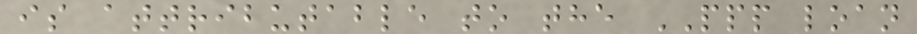is attributable to the PPP loan
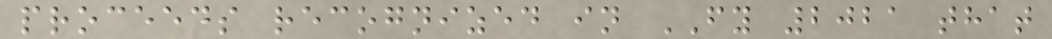proceeds recognized in FY 2021 that
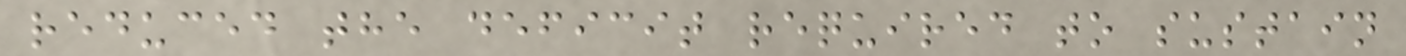reduced the deficit required to sustain
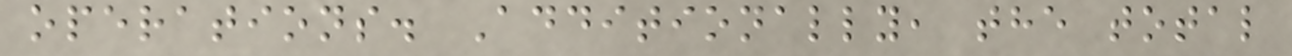operations. Additionally, the total
